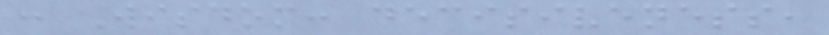: Wisdom: decisiveness,
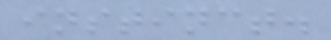instinct.
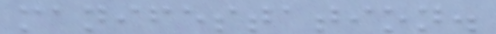manifestation.
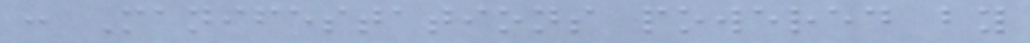: Manifestations powered by
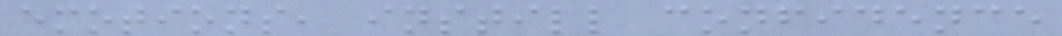emotions, instill confidence
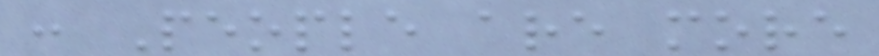: People are more
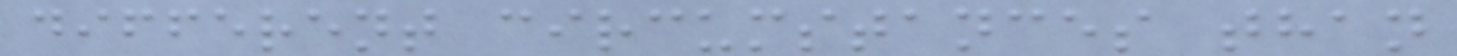different circumstances than
